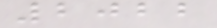2022
